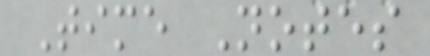Time Notes
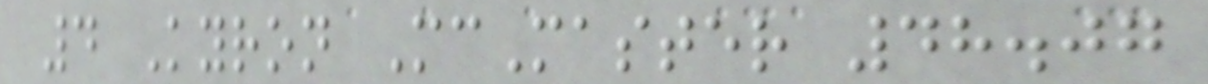4 Kyron McMaster 48.07
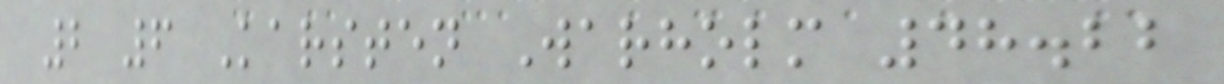2 6 Karsten Warholm 48.22
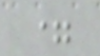=
